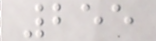255
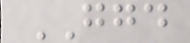GGD
